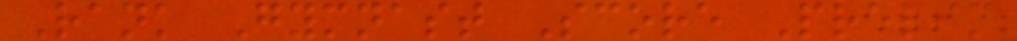Rank Gymnast Score Prelim
